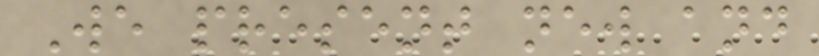We present new and
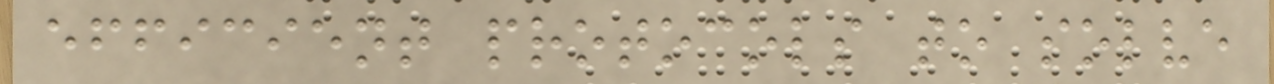efficient protocols to solve
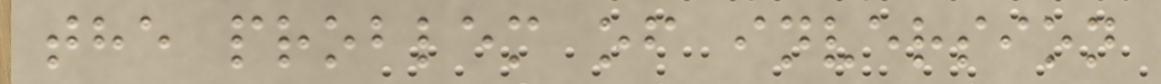the problem of inversion
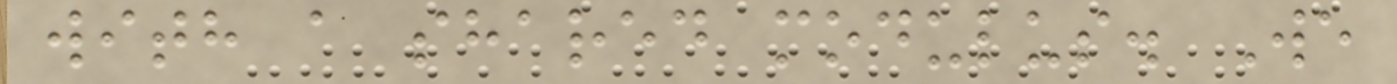with a shared modulus. We
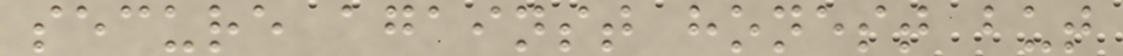secure against honest but
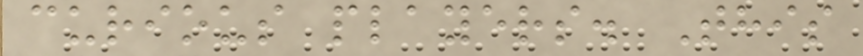curious players. This
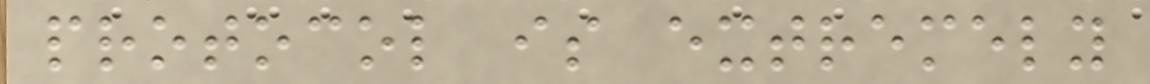protocol is extremely
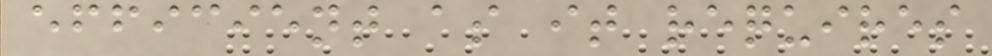efficient as it requires
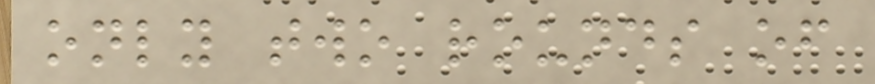only two rounds of
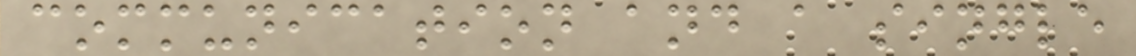communication and a single
